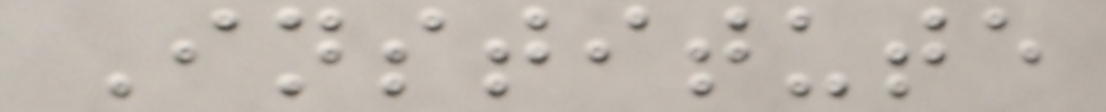Institute
